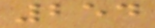254
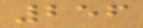256
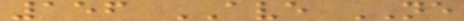156 AVE NE
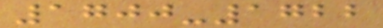1700-1722
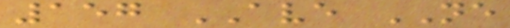157 AVE NE
